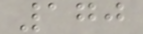170
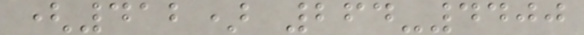(412) 264-4400
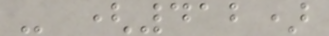- (412)
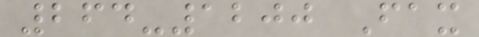264-1200 Fax
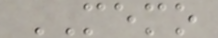MEMO
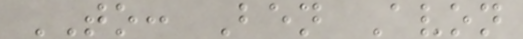TO: Ben Avon
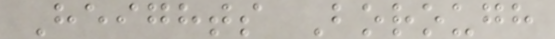Heights Borough
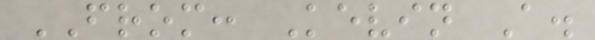FROM: Kevin A.
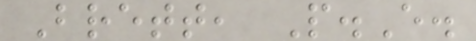Brett, P.E.
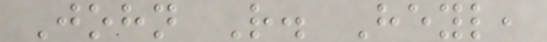John R. Heyl,
